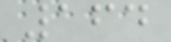164
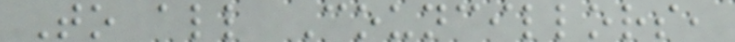To all Councillors,
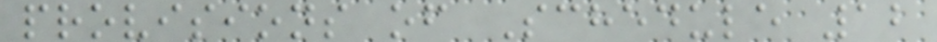provisions of Schedule 12
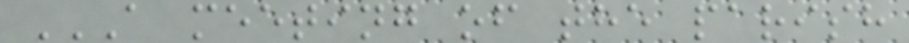A MEETING OF THE PARISH
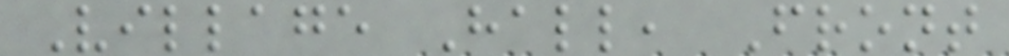Village Hall, Front
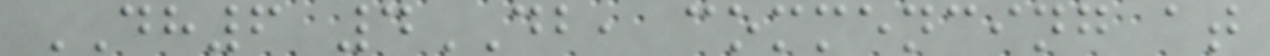DH6 4DB, commencing at
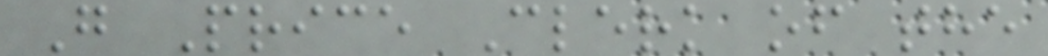G Price Clerk of the
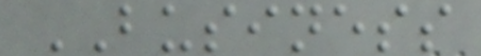BUSINESS
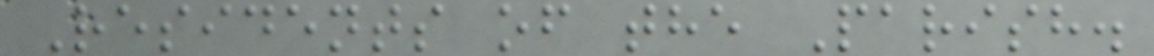Residents of the Parish.
